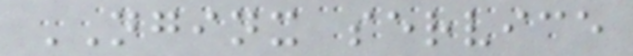NGINX service
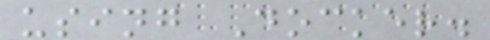using Docker.
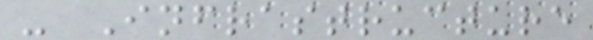- Infrastructure
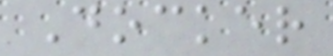Docker
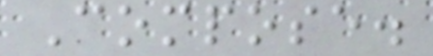Compose.
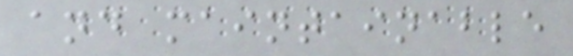and maintainable
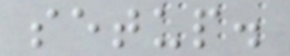setup.
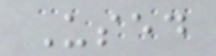Used
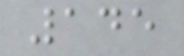145
